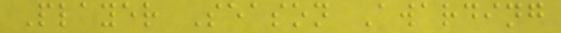Player Season Awarding
